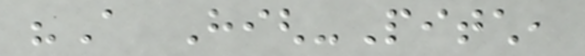"A High-Pitch,
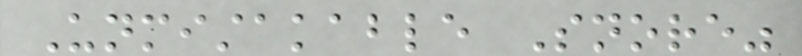Unmistakable Snore"
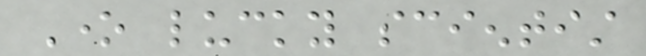One lucky scientist
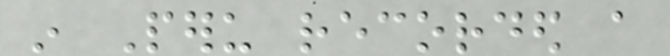in Peru recorded a
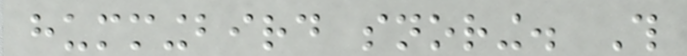hummingbird snoring. This
